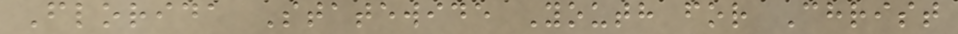Florida Statewide Youth for Christ
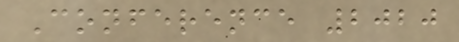Conference 2020
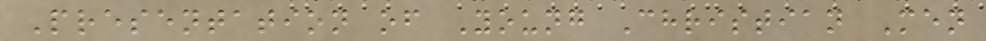Presentation of Young Christian Men
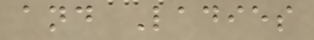and Ladies
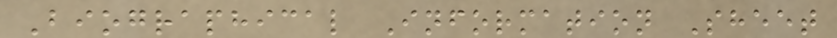Biographical Information Sheet
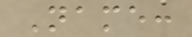Name:
